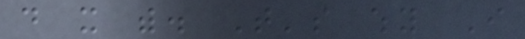do it with. That's why I
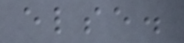else.
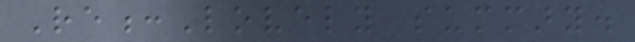Re:Lovely summary.
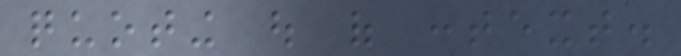quoting out of context.
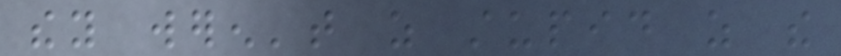they weren't as stupid as the
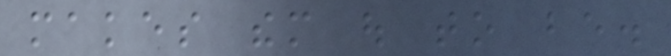makes them out to be.
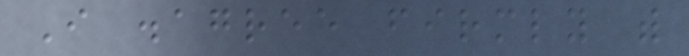I disagree firmly with
